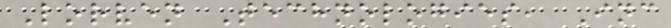Lorven Technologies, Inc
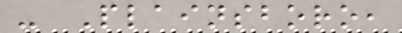- Plainsboro,
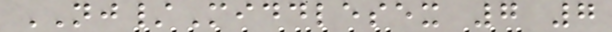NJ/Middlesex 7 7
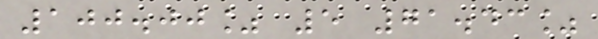100.00% 5 71.43%
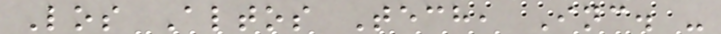Los Altos Tech, Inc. -
